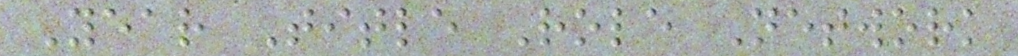Year Title Role Network
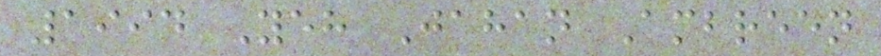1994 Yeh Jahan Ambreen
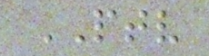PTV
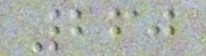260
